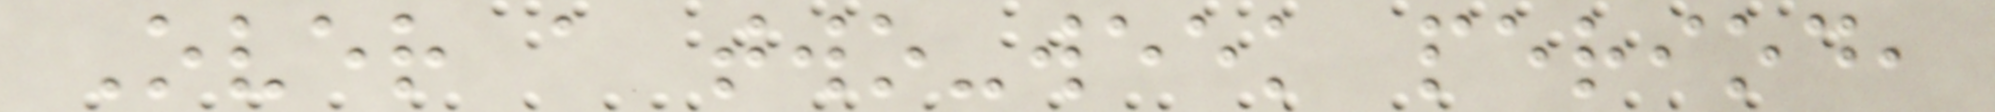Over a two-week period,
